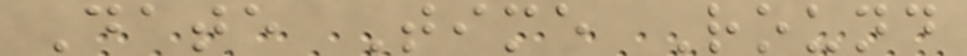Date Time Round
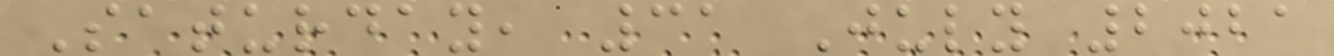Saturday, 31 July 2021
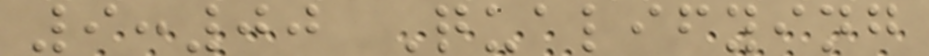9:00 Qualifying
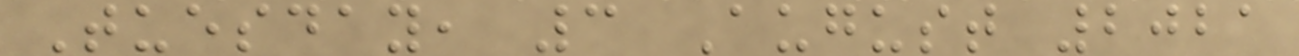Tuesday, 3 August 2021
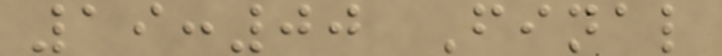19:00 Final
